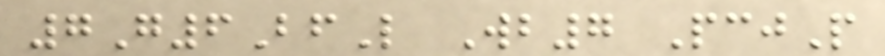7G6BfL Wb7 PcjP
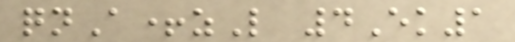qnA+zL 4Ek1
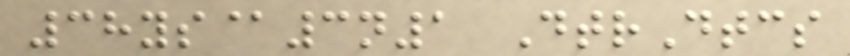38ys@3n1 DtrDtcs
